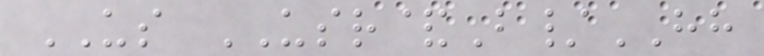US USR&B/HH
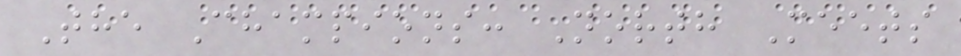The Champions: North Meets
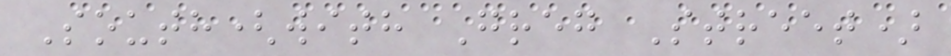South(with Greg Street)
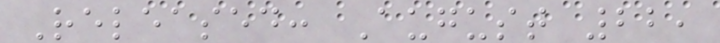Released: August 22,
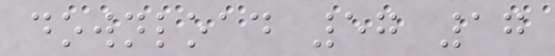download 57 17
